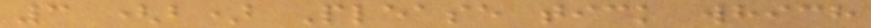3 (b) Please tick which
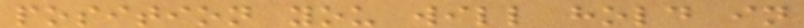position you will hold in
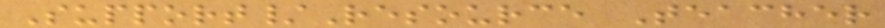Support/Resource Teacher
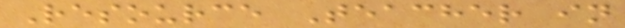Resource Teacher in
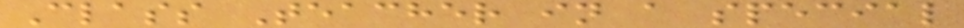Class Teacher in a special
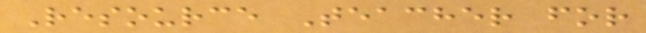Resource Teacher for
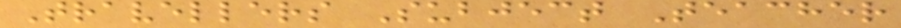Travellers Subject Teacher
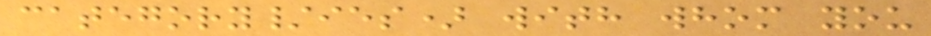category/ies) with whom you
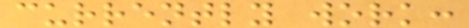currently work:
